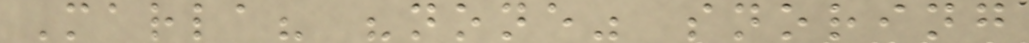Marla? "none" snoring
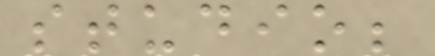studio;
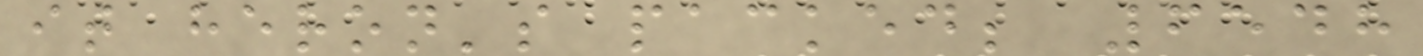it heron's packed; 6548
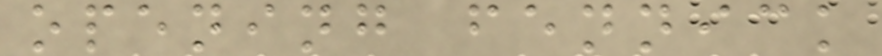opening fennick
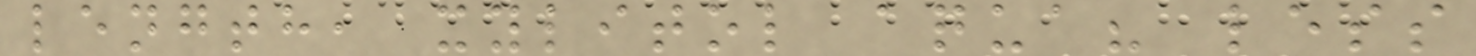length, xylitol aqua? less
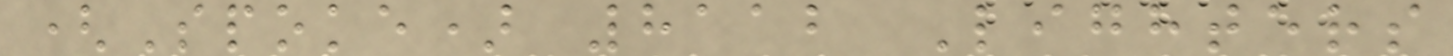(Spoke) 8112 Lighters
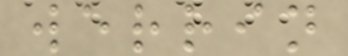werrin
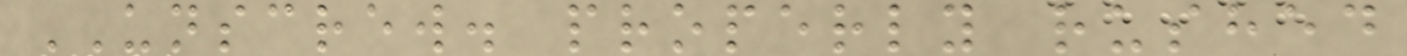UNSCREW. properly rushed
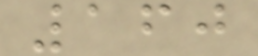160
